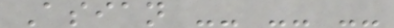Asian -- -- --
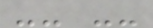-- --
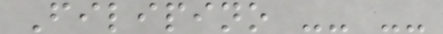Filipino -- --
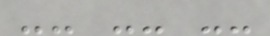-- -- --
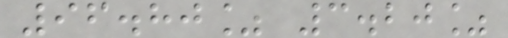96.80% 3.20%
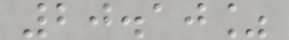20.10%
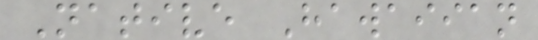Native Hawaiian
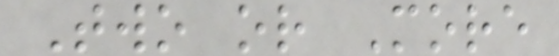Two or More
